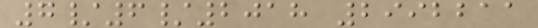7/6/2018 2992211
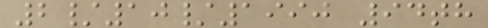2/10/1990 94th
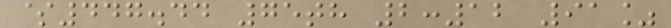$447.44 75th 2:12 91%
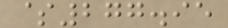$277.95
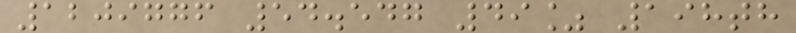1209776 54.547 49% 198th
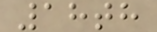18th
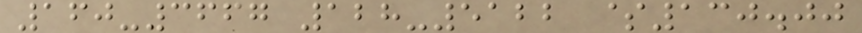160-3667 128-5122 $130.00
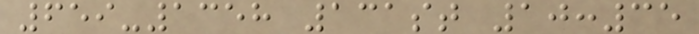659-1358 131st 10:35
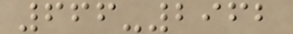666-2962
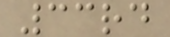33rd
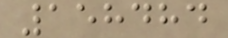158484
